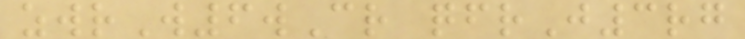zwrW6wCr qfrJ3rg
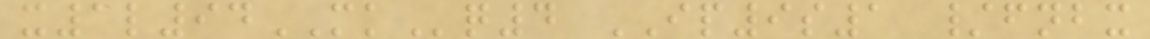x1l94MKq4 IP9s1 /fnbx
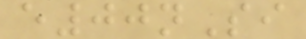e00nSi
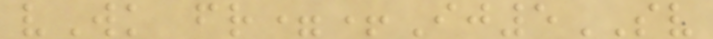vWk fr=+Ij5SV
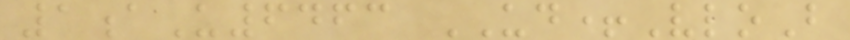1aU6463 UD+VloB
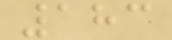183
